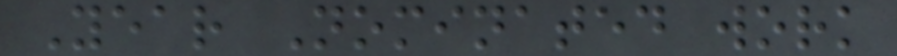Year Nominated work
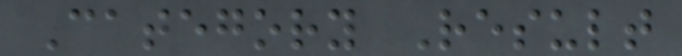Category Result
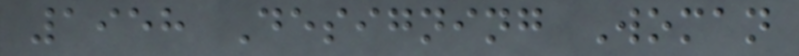1958 Designing Woman
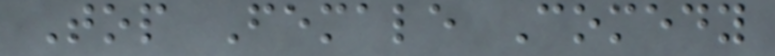Top Female Comedy
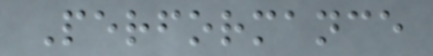Performance
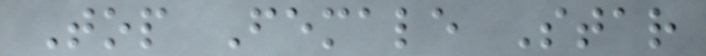Top Female Star
